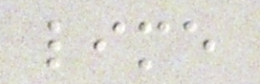lime
